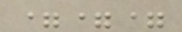===
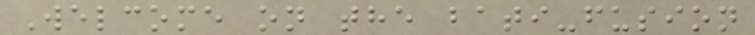Welcome on the bati-fusion
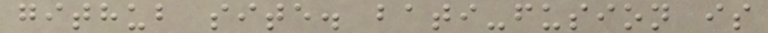github site. bati-fusion is
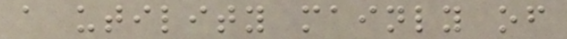a utility mainly of
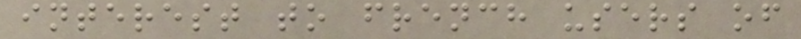interest to french users of
